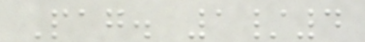Pag. 1/4
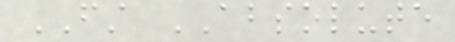FIRST ABSOLUTE
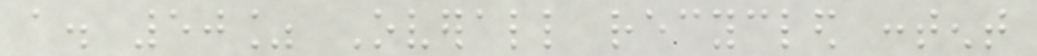a. 50% Overall recycled content
